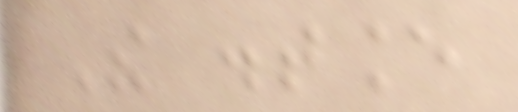The distance
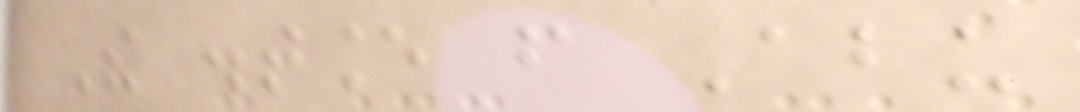The distance from Abu
